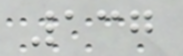137
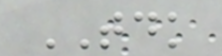TDK
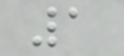1
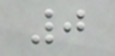0
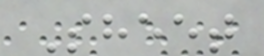Sheet
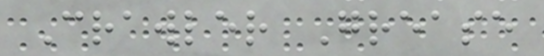Crawler Grease
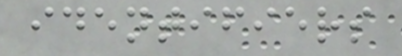identifiers
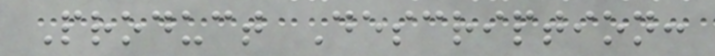Product Description:
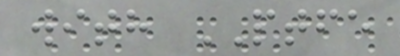with PTFE
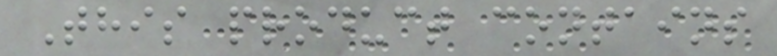This product contains
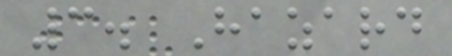3. Hazard
